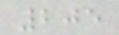205
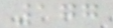177
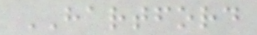HARTFORD
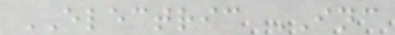ELECTRIC INC
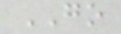GO
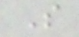S
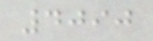4090
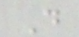D
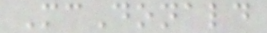McDonald
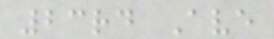23rd Ave
